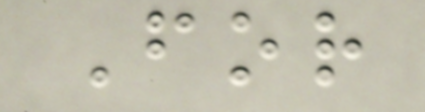For
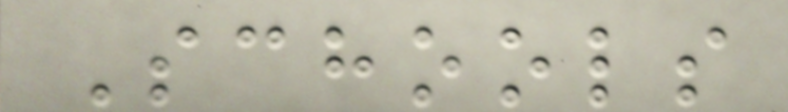Schools
